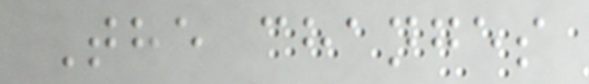The changes
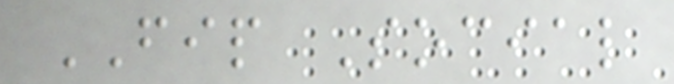FIP Social
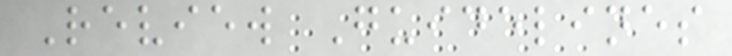Review Guidelines
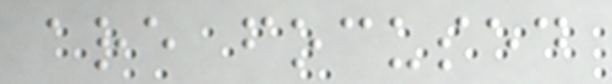are focused
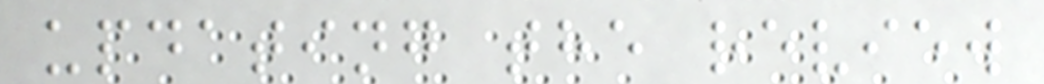updating the review
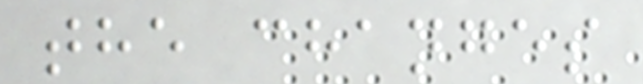the changes
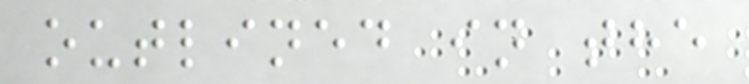outlined in the
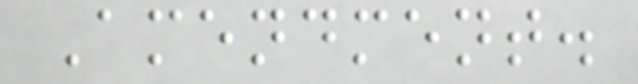Amendment.
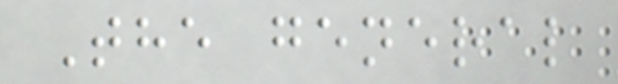The general
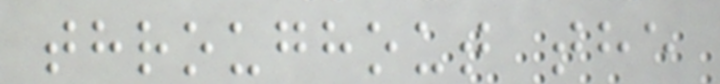throughout the
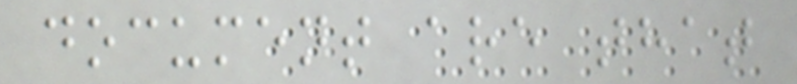document are that
